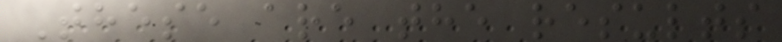These are the results
